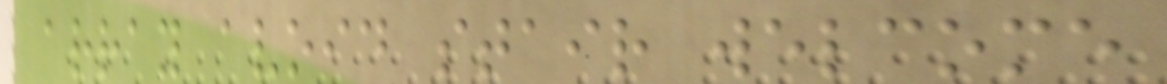array avoid stair welcome
